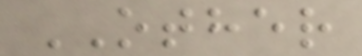OTHER
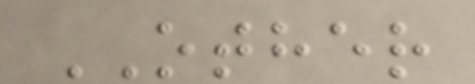OTHER
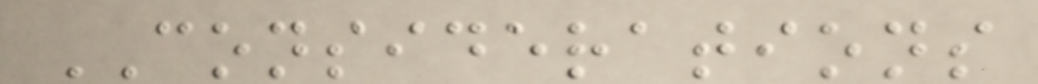CONSIDERATIONS
